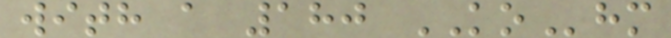with a 180 KOhm
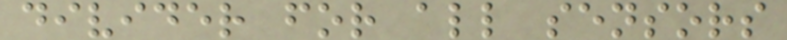divider for all sensors
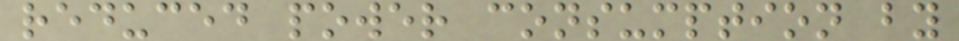reduced power consumption by
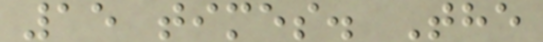15 times. The
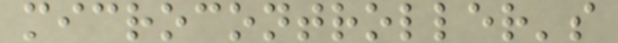microcontroller's
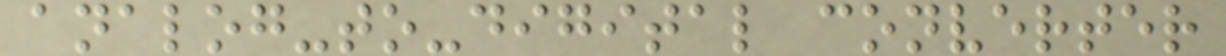analog-to-digital converter
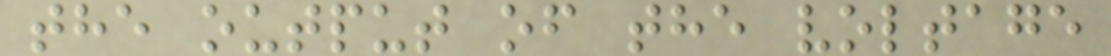the output of the voltage
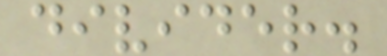divider.
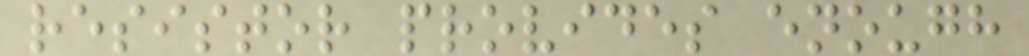resistor provides enough
